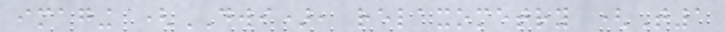imaging (DWI), relaxometry (T1
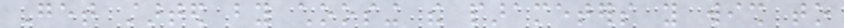Get started by choosing the parameters you wish to
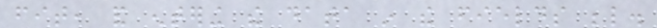fit, and entering the data in the fields below.
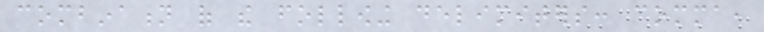combination of the following delimiters: comma,
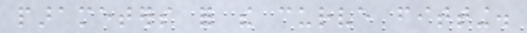parameters for the curve fitting.
